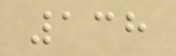138
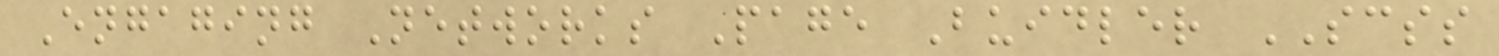Engaging Networks Page Buidler SCSS
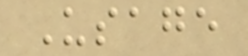Usage
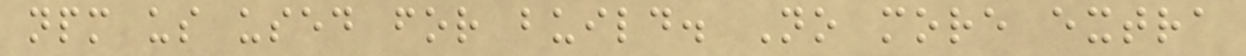npm us used for build. No more extra
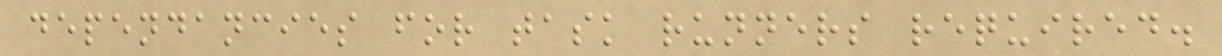dependancies for task runners required.
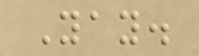Yay.
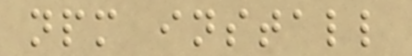npm install
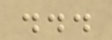...
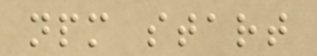npm start
